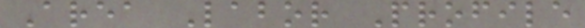Area Labor Profile
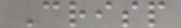Crisp
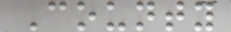County
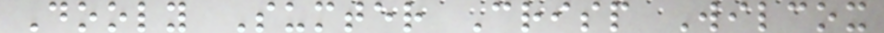Dooly Sumter Crisp Wilcox
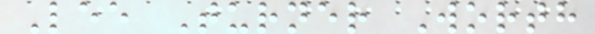Lee Turner Worth
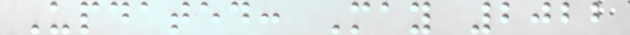Updated: May 2022
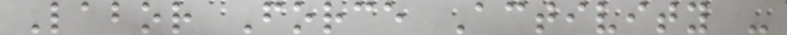Labor Force Activity -
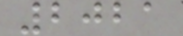2021
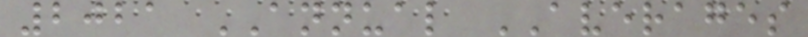2021 ANNUAL AVERAGES
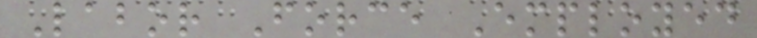Labor Force Employed
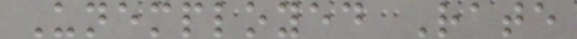Unemployed Rate
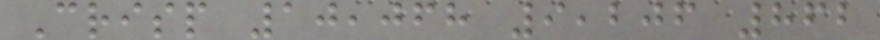Crisp 10,068 9,206 862
